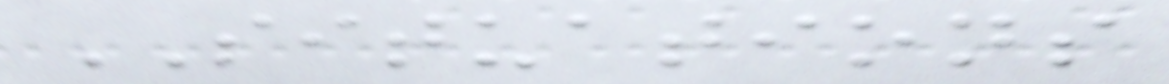SITUATIONS
